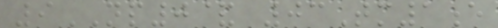9NP0& 03Tm1e
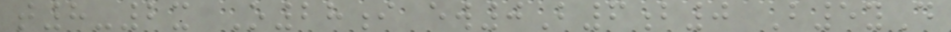t8-2x O28i ew0B6b0 B5yD
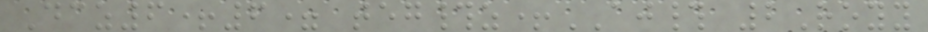Dcz6+6= teg#z+AJ# 2Royy
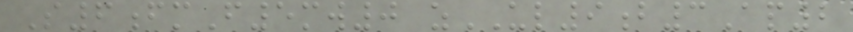S6fmF5mw0 zUL9b3Ap2
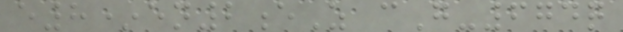e8*en2eZ cG-674q
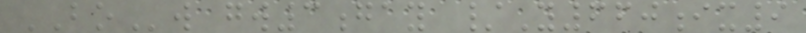BOw gw3gay /Y660ix9
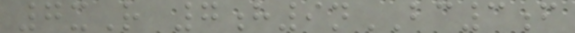7xR 7h9nBC3f
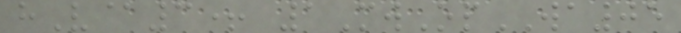hV@3+ 1MwOpWA05
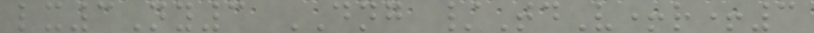lx3Ny3 DNG /TdV+r+3
